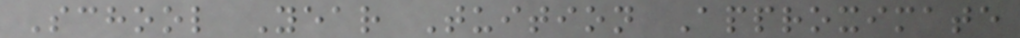School Year Tuition Approximate
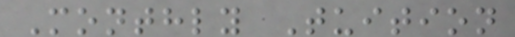Monthly Tuition
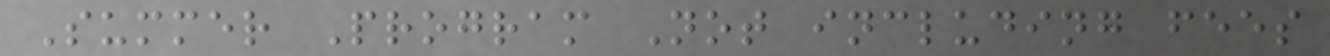Summer Program Not including fees
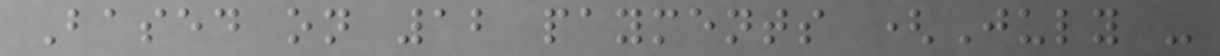Based on 12 payments (July -
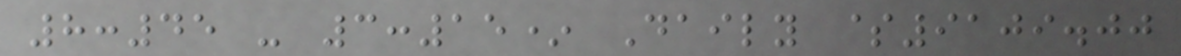8:45 - 3:15* Daily $9109.00
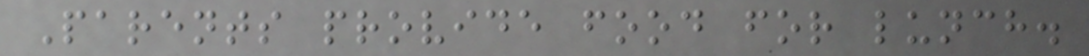Parents provide food for lunch.
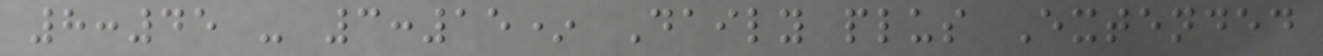8:45 - 3:15* Daily plus Extended
